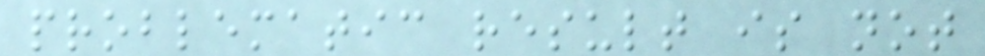problematic result is not
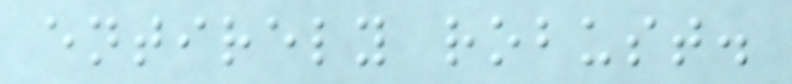entirely robust.
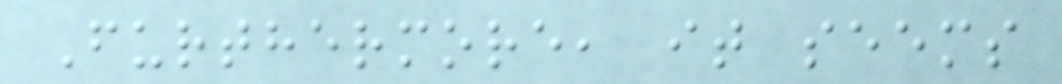Furthermore, it seems
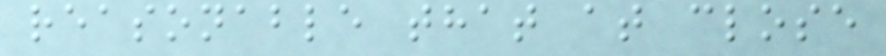reasonable that at close
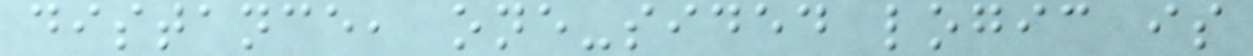distance, one-sided logic is
